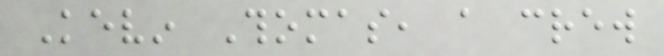Kevin Thomas, a crew
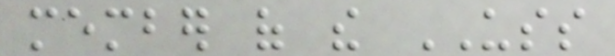member of the USS
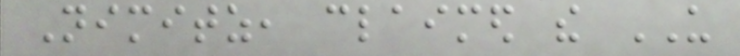Nimitz, claimed the US
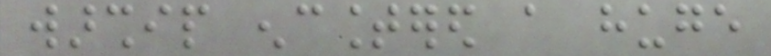warship encountered a huge
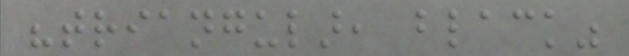"triangular, black"
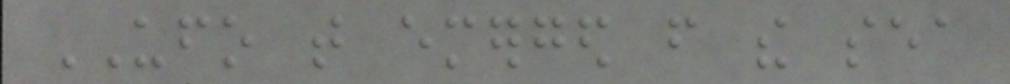UFO that emerged from the sea
